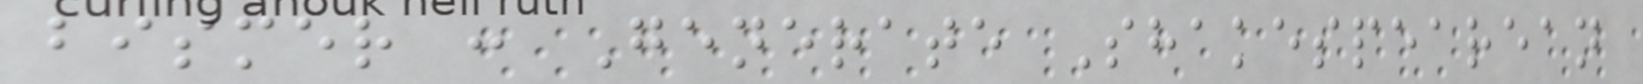bismer : Generate Shakespearean
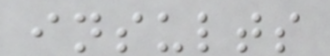insults
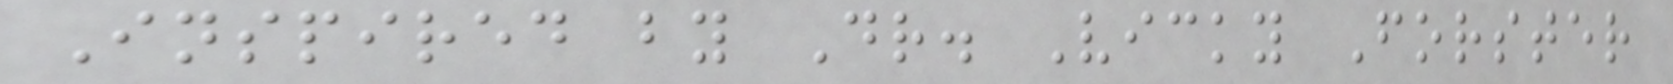Inspired by Dr. Vicky Forster
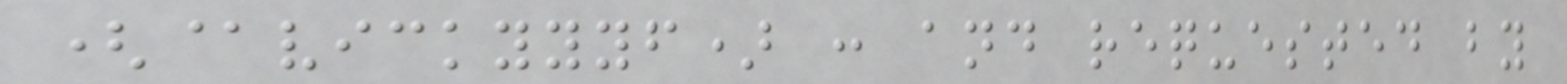(@vickyyyf) : and requested by
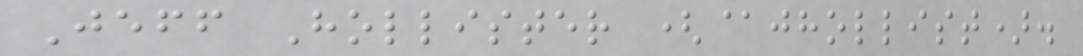Jeff Hollister (@jhollist).
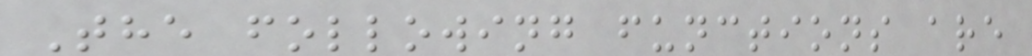The following functions are
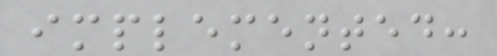implemented:
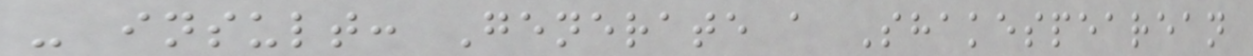- insult: Generate a Shakespearean
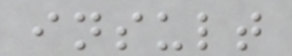insult
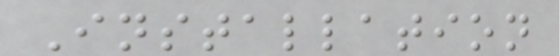Installation
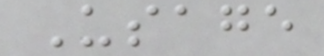Usage
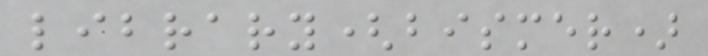library(bismer)
